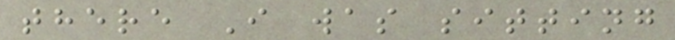there I was sitting
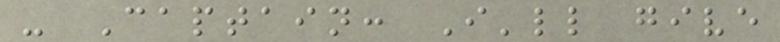- Captain: I'll give
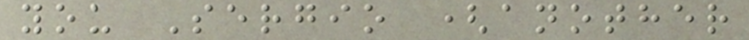you Sergio (another
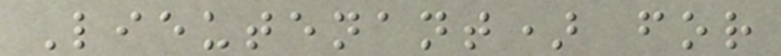Lieutenant) for
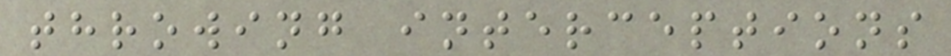throwing interceptions
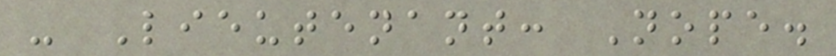- Lieutenant: Nope.
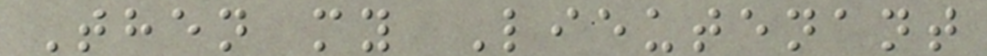Then my Lieutenant
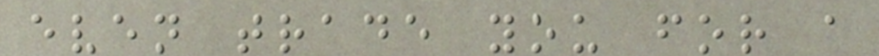even trade you for a
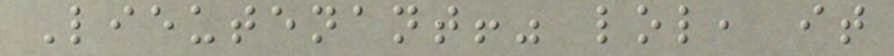Lieutenant!" lol, it
